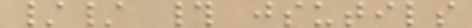// # jsutils
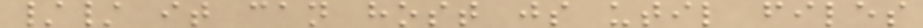// it can host js util files
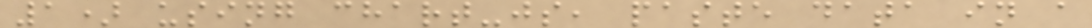1) using chart-js, paste data in a
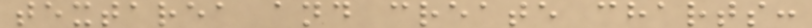textarea and create charts:
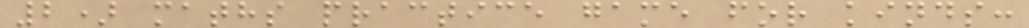2) maths practice game for kinds:
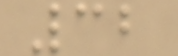32
